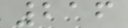216
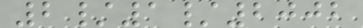2/1/2002
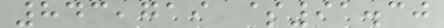843,719 $91.30
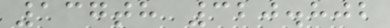137th 320.802
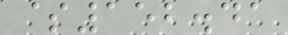$152.41
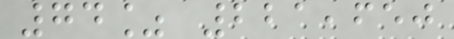74% 221,650
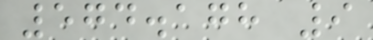574.178 9
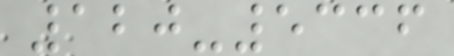120-5336
